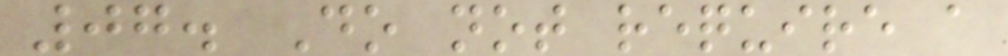07. Do not require a
